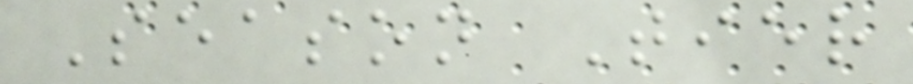Season Tier
